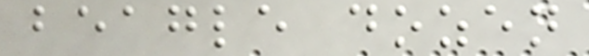beagle dozen
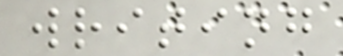writing
